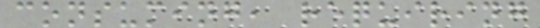consuming, requiring
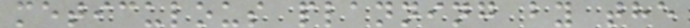meticulous planning by the
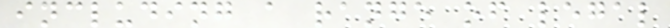including a range of legal
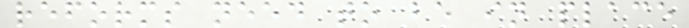reforms need to be in place
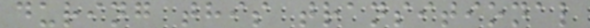during this transitional
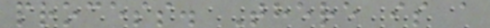process. There is a
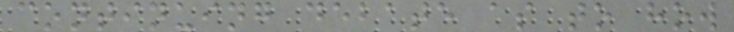continuing debate as to how
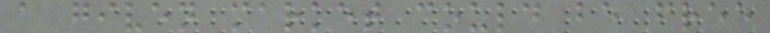a given market could be free
